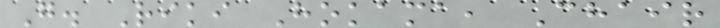G. Riki Hokama, Chair
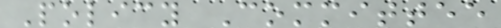Policy Committee
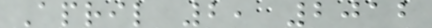April 2, 2012
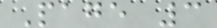Page 3
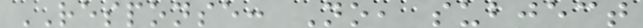RESPONSE: No, subject
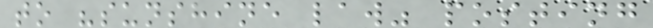to "sunshine law" posting
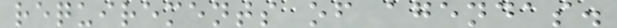requirements of agendas.
